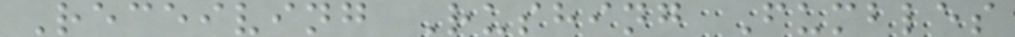Receiving Rushing Fumbles
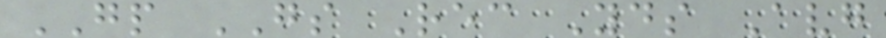GP GS Rec Yds Avg
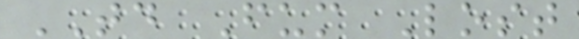TD Fum Lost
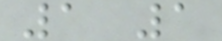1 1
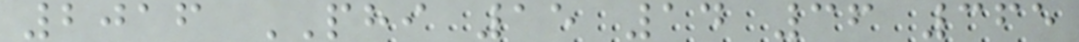2016 PHI 15 14 36 365
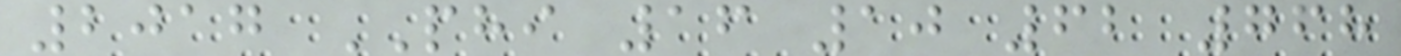2017 PHI 16 10 62 768
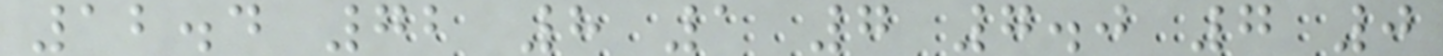12.4 72 8 1 7 7.0 7 0
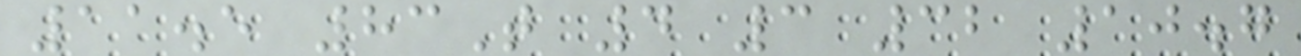11.5 83T 4 3 32 10.7
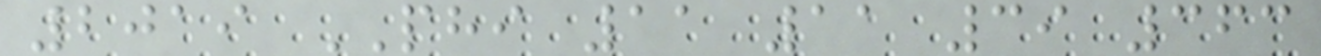2019 PHI 11 11 39 363
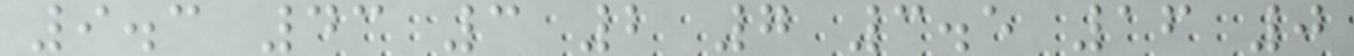9.3 43 3 2 7 3.5 16 0
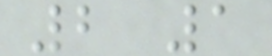2 1
